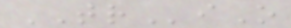TRiO
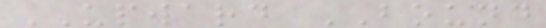UPWARD BOUND
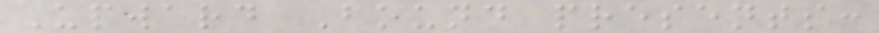Upward Bound presents:
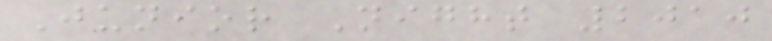Junior Night 2010
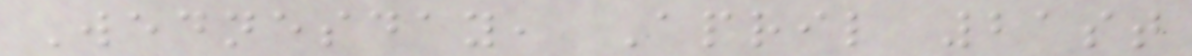Wednesday, April 21st
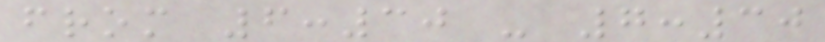from 6:30 - 7:30
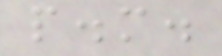p.m.
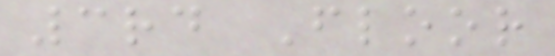3rd Floor
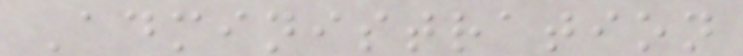Administration
